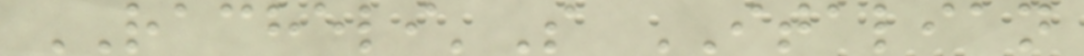RACHELI'S ITALIAN
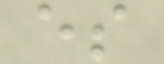es
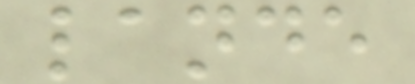lande
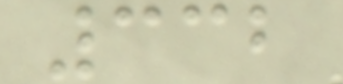332
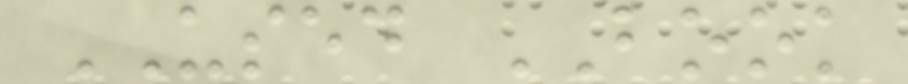USED BOOK
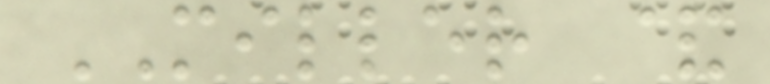MILLER &
